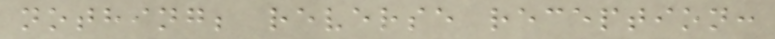nothing; reverse reception:
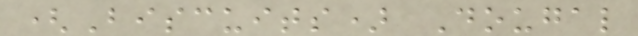(Biscuits) Dougal
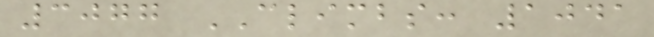3077 CLIMBS: 1041
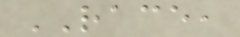RACE,
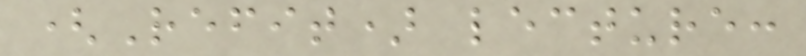(Refit) lecture:
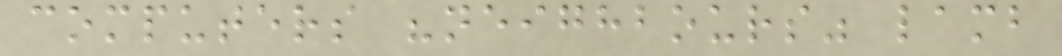computers "neighbours" lamb
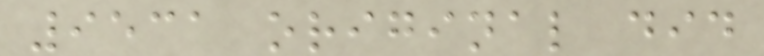9531 original did
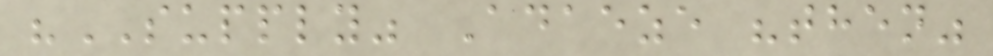"SUPPLY" Adaeze "then"
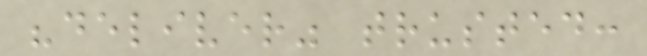"deliver" trusted:
